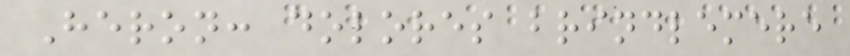Heron: dolores brindlemere
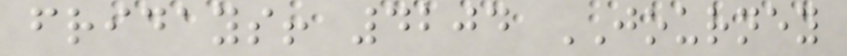fridays! 4204 JOURNEY
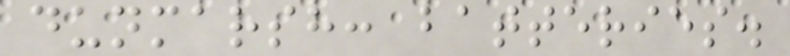dunmarsh: batteries.
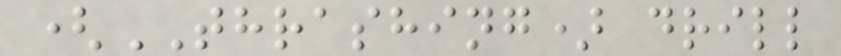(THRASHING) drill
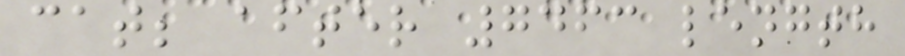cat; after 7463 length
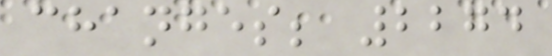changes; 2274
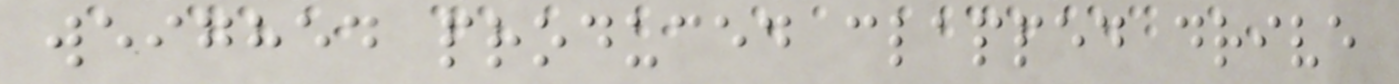weighed produced clapped drive
